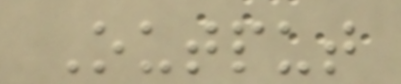Output
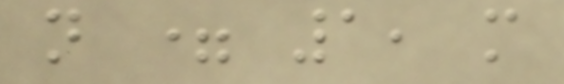n = 1, m
